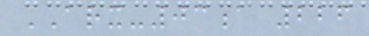ARX-03a 226
